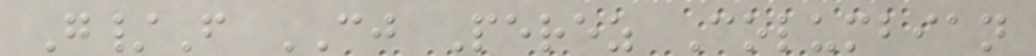G/F CJ Perez Columbian
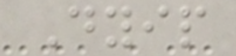Dyip
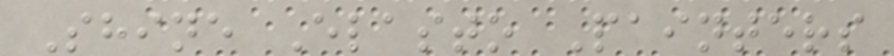Shine Elasto Painters
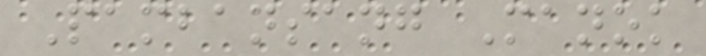Pambansang Manok
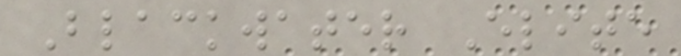Blackwater Elite
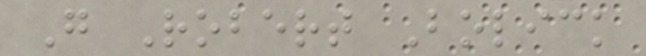G Robert Bolick
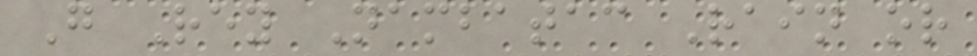G Rey Nambatac Rain or
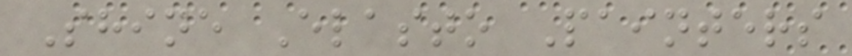Shine Elasto Painters
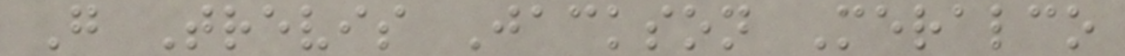G Trevis Jackson Meralco
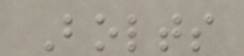Bolts
